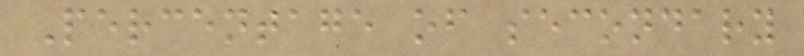Percentage of secondary
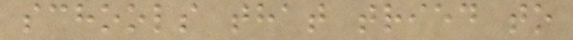schools that tried to
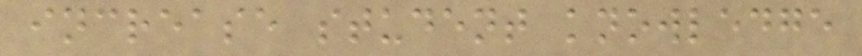increase student knowledge
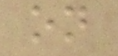on
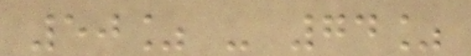50% - 74%
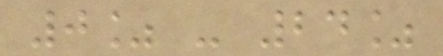0% - 24%
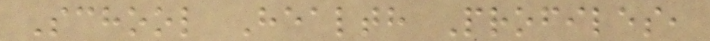School Health Profiles,
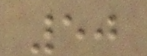50
